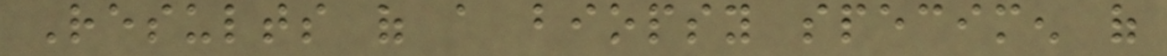Results of a biopsy specimen of
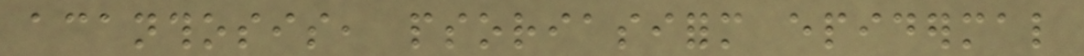acanthosis, psoriasiform epidermal
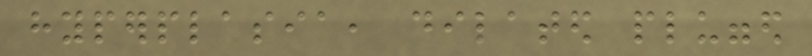hyperplasia, dilated plugged
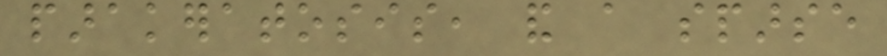parakeratosis, and a sparse
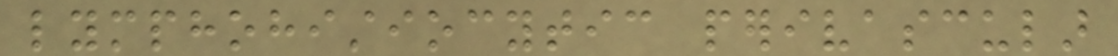lymphohistiocytic perivascular
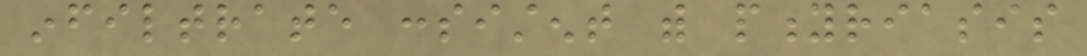infiltrate consistent with pityriasis
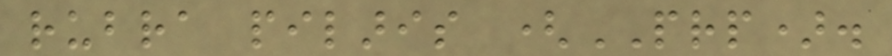rubra pilaris (PRP).
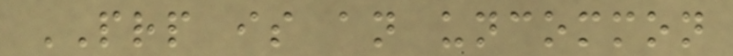PRP is an uncommon
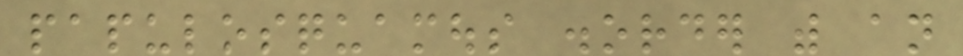papulosquamous disorder with an
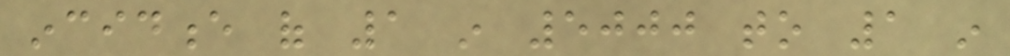incidence of 1 in 5000 to 1 in
